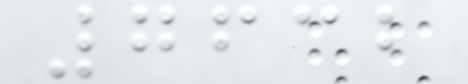7632
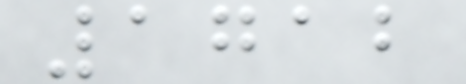1712
